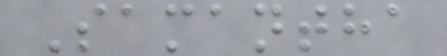Samantha
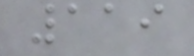119
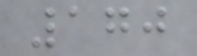170
